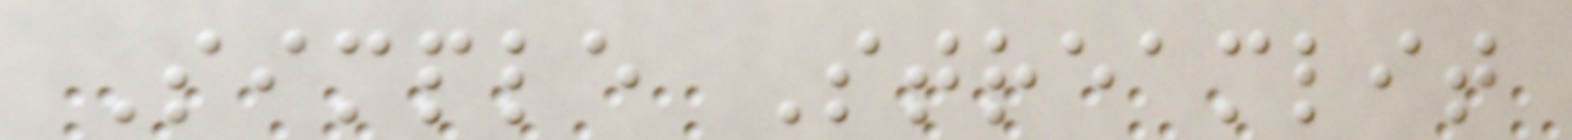Simple Streamlit
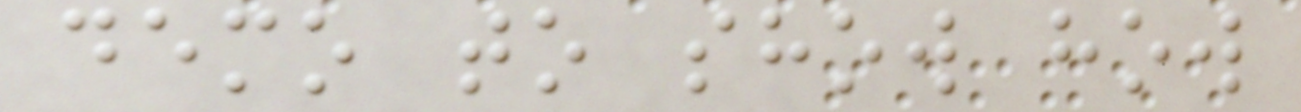demo to show how
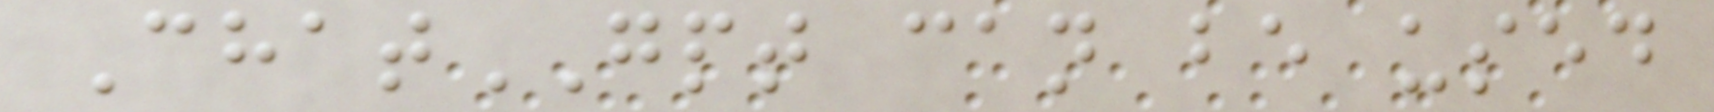ChatGPT can be used
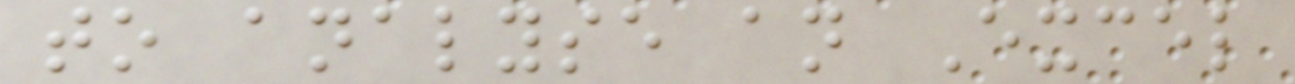to analyse an Excel
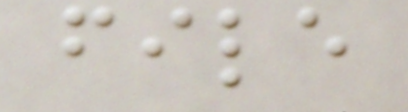file
